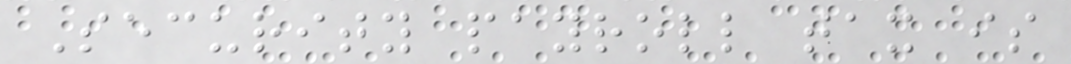Security payroll tax is
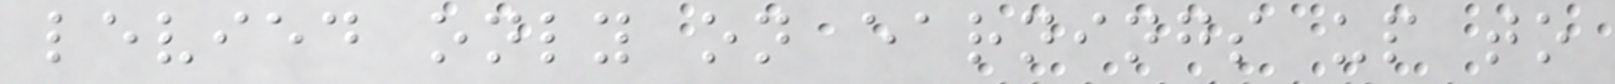levied only on earnings up to
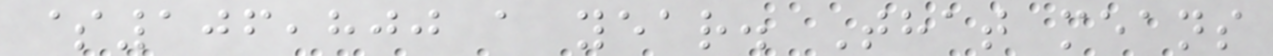$106,800 a year. That means
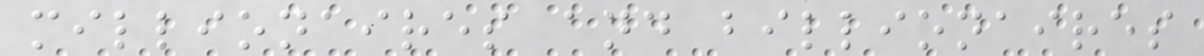millionaires and billionaires
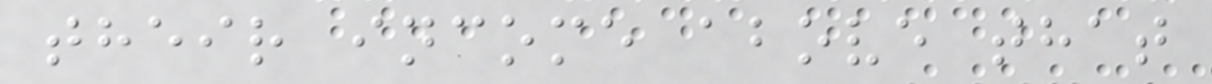their income above that
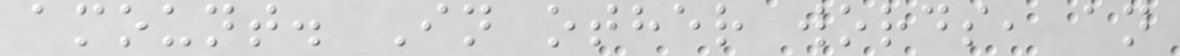amount. In other words, an
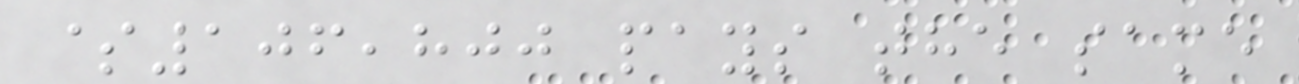$106,800 pays the same
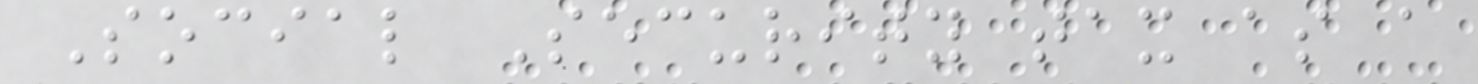Social Security tax as a
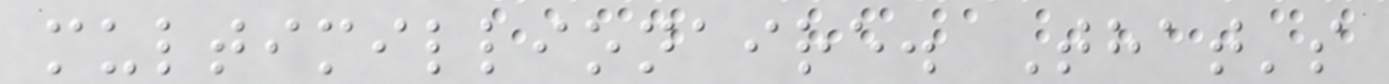multimillionaire. That's
